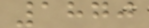1870
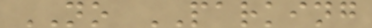NO PARKING
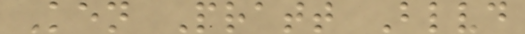Ken Pratt Blvd
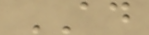AD
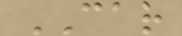CAR
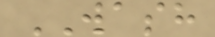WASH
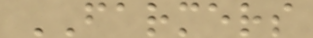FARMERS
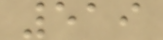519
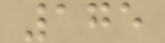175
